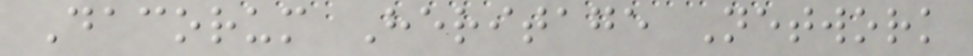Dacorum Heritage Network
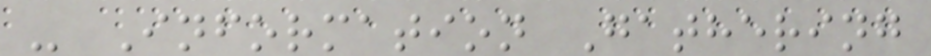- Information Gathering
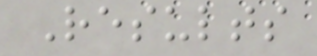Results
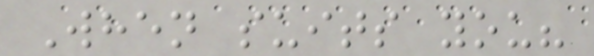When suits you?
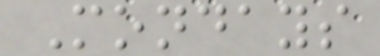Mondays
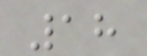18
